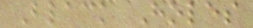Black Holes
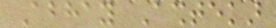Abhay Ashtekar
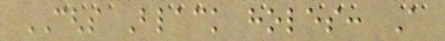CGHS Black holes: A
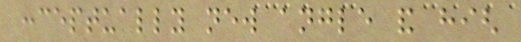conceptually new angle and high
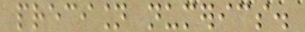precision numerics.
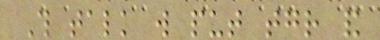This talk will put together and
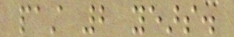past 2 years.
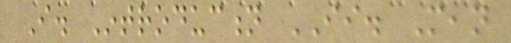I. Introduction II. Mean
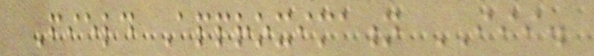Field Approximation III.
